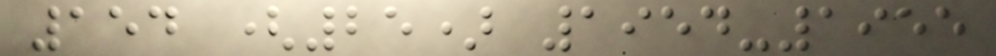154 (25) 1954-1955
